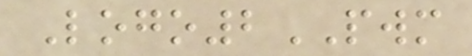Logo2PWM
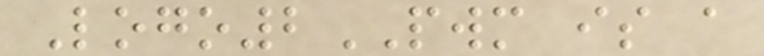Logo2PWM is a
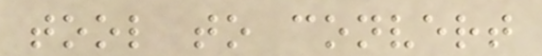tool to convert
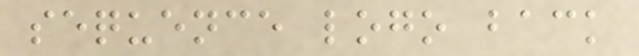sequence logo back
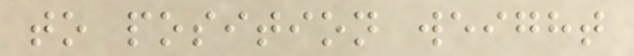to position weight
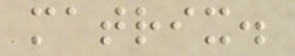matrix.
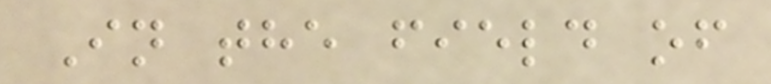In the field of
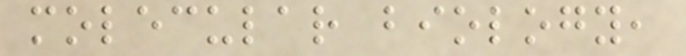molecular biology,
